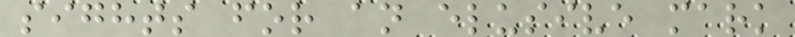sights for an elusive mark
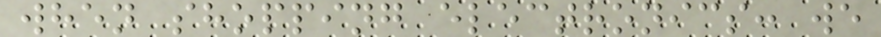when shopping electronics: we
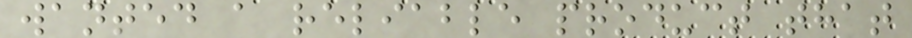wanted a reliable product that
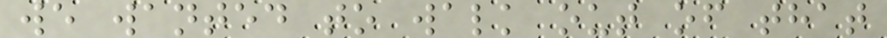we wanted to walk out of that
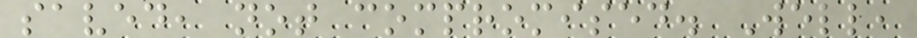saved, not compromised. Well,
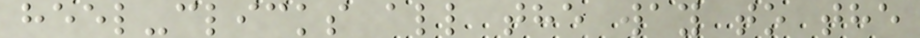heel-clicks all the way to the
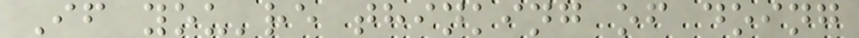If you're thinking of doing
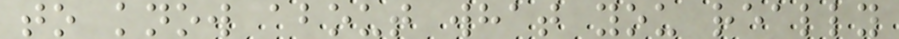to know about what you really
